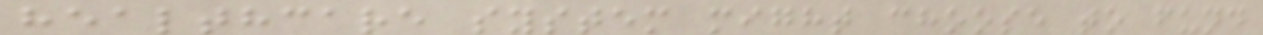healthcare system might choose to fund
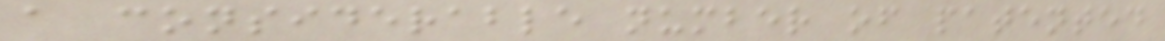a considerable number of patented
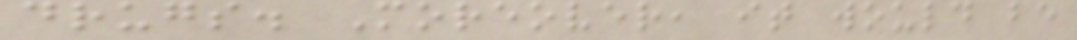drugs. Moreover, it would be
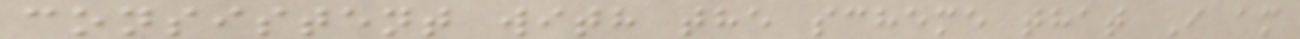consistent with the scheme that I am
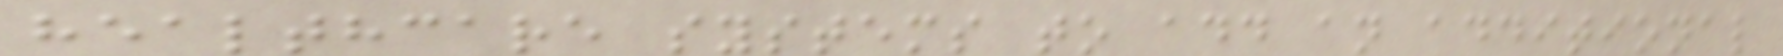healthcare systems to add an additional
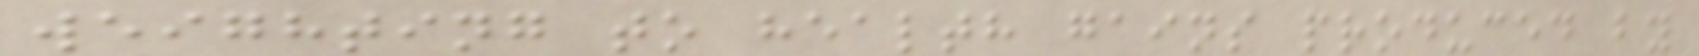weighting to health gains produced by
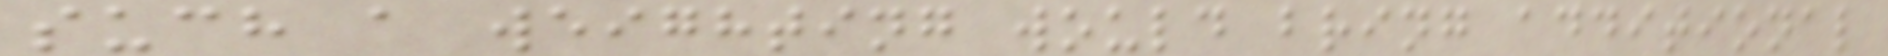such a weighting would bring additional
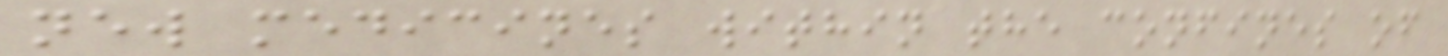new medicines within the confines of
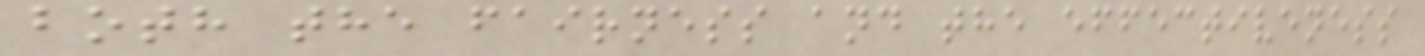both the fairness and the effectiveness
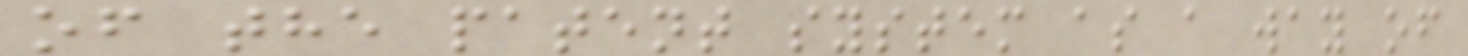of the patent system as a way of
